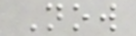Now
